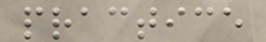practice
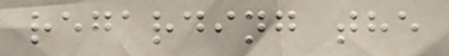regarding the
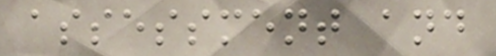assessment and
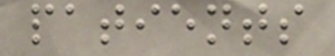patients
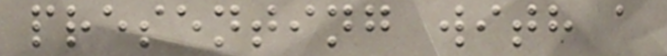presenting with a
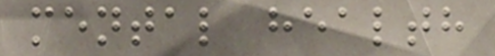mental health
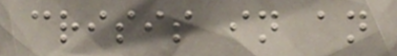crisis in an
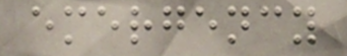emergency
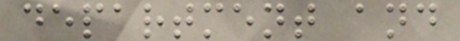department and
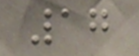17
